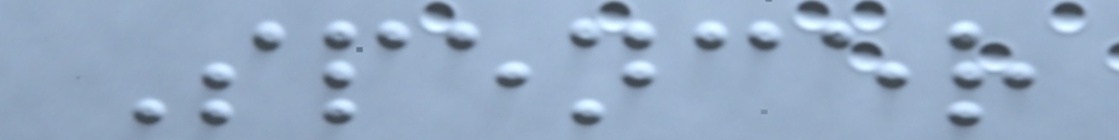Spencer
